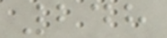248
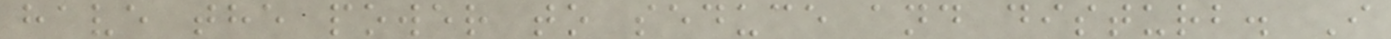have the power to seduce and disturb. I
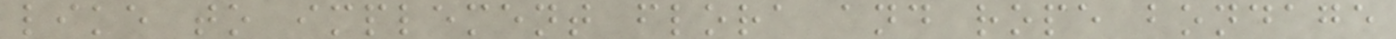like to implement flora and rope bondage
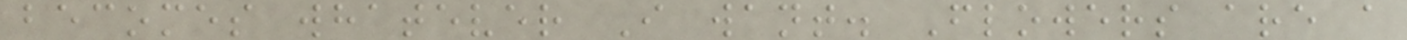becomes whatever I want. Flowers are a
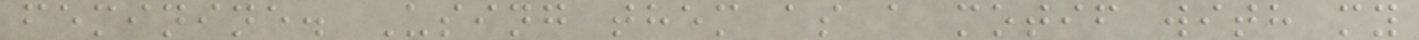feminine. Using them as a motif with my
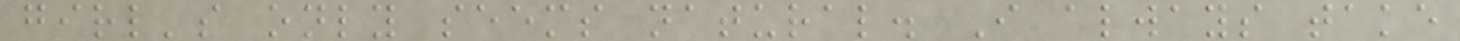girl's only seems natural. I always take
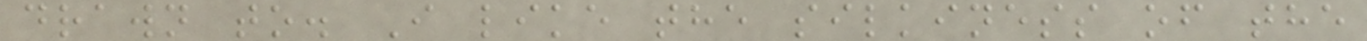drawn to. I like the silkiness of the
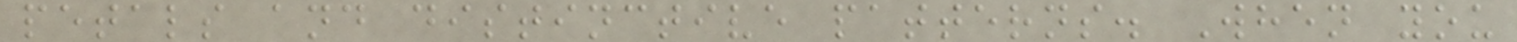petals and distinctive patterns. When you
